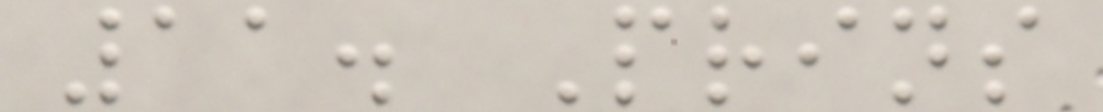11. Prins
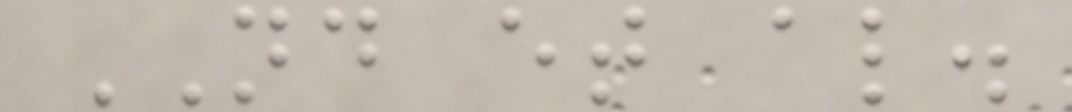ND et al.
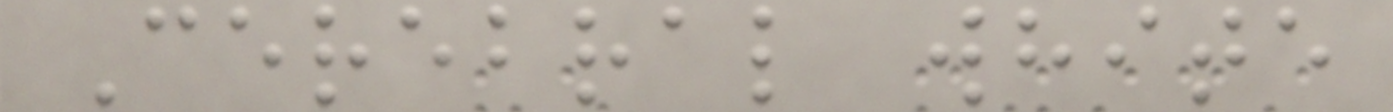Cerebral white
